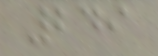249
